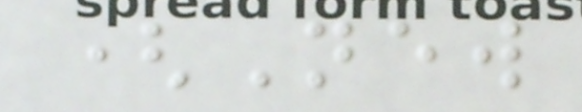(New
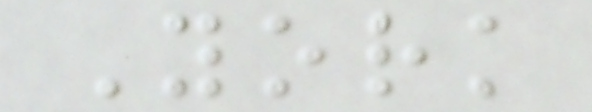York
